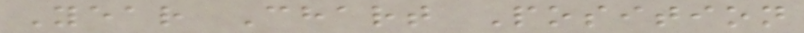Year Chart Position
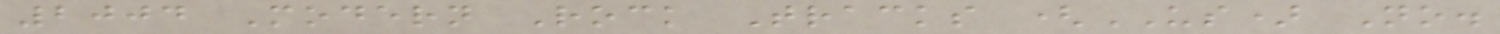2004 Modern Rock Tracks (US) No.
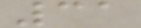31
